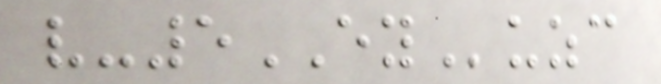v-5EYuzc
